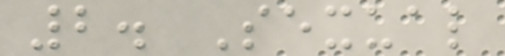2. Sexual
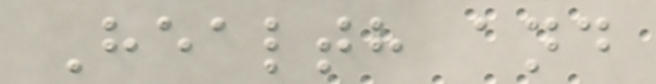Health and
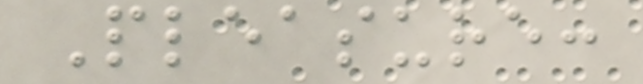Pleasure:
